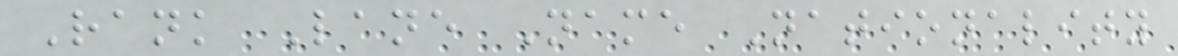Rank Lane Name Nationality
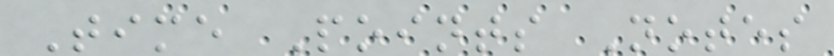Time Points Notes
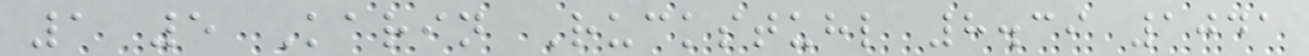1 5 Karin Ruckstuhl 8.39 1041
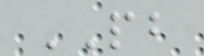PB
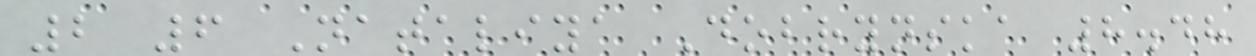2 6 Nataliya Dobrynska 8.48
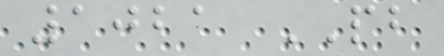1021 PB
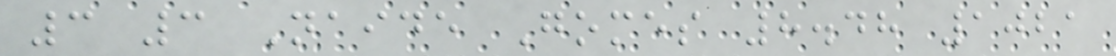3 3 Naide Gomes 8.48 1021
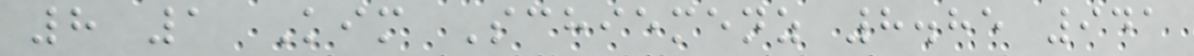8 1 Kim Schiemenz 8.85 941
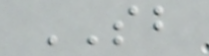SB
